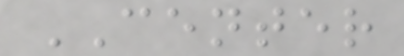CENTER
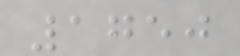1750
